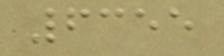6355
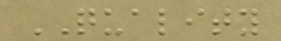QUALITY
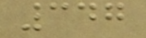347
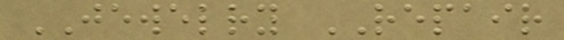JEWELRY REPAIR
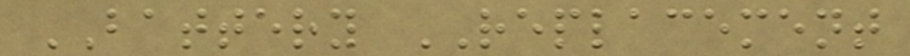BATTERY REPLACEMENT
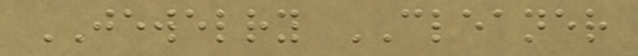JEWELRY CLEANER
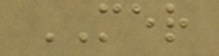MER
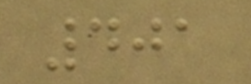401
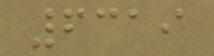6319
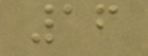16
